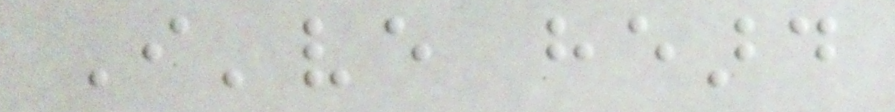I've heard
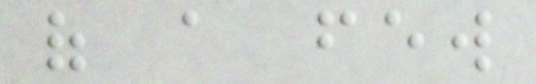of a few
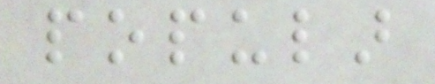popular
